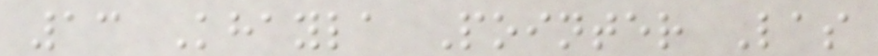13 Khayla Pointer Las
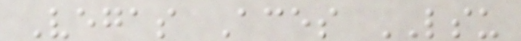Vegas Aces LSU
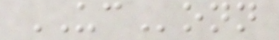UConn
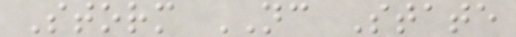Storm NC State
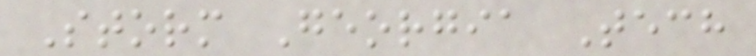Storm Georgia Tech
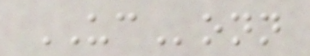UConn
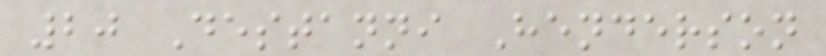20 Destanni Henderson
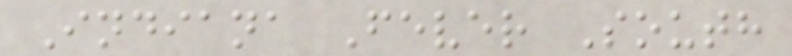Indiana Fever South
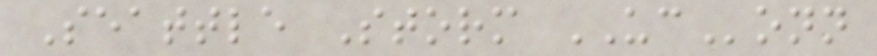Seattle Storm UConn
